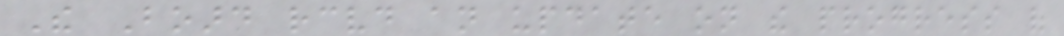The Board received an update on the progress of
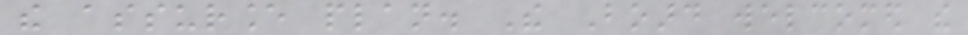the assurance plan. The Board welcomed the
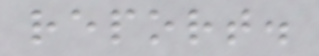report.
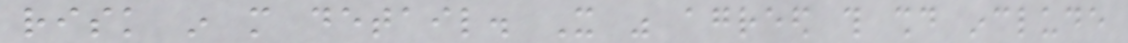risk in more detail. It was agreed this should include
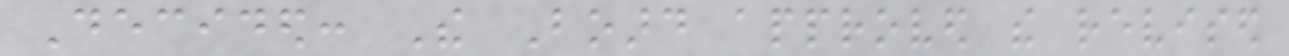Decided: The Board approved the revised
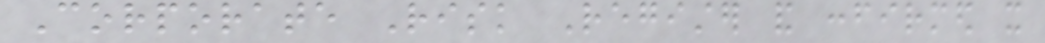Corporate Risk Register and confirmed it
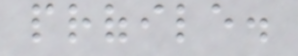profile.
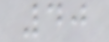40
